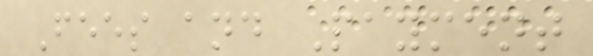Fees and Payment
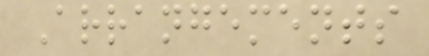Arrangements
